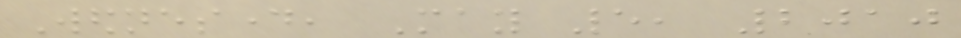Wednesday, May 5, 2010
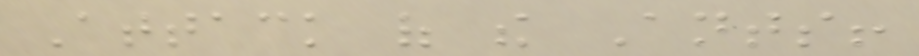Attack of the Ants!
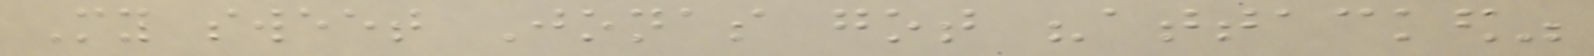My sweet Jonas got "attacked"
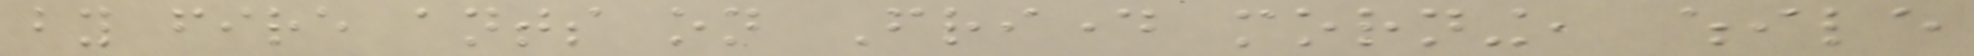by fire ants on Friday morning, while
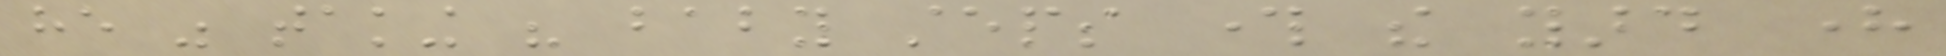he was taking his baby steps through the yard here
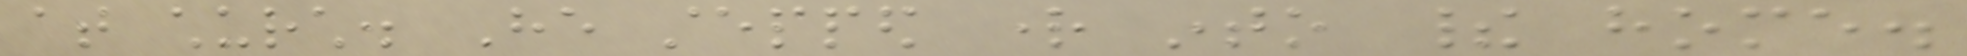at church. He stepped right into their home.
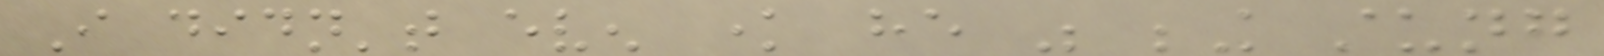I didn't even know he was being stung
